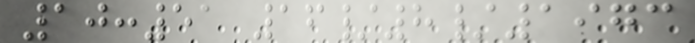10:51 16/8/1973
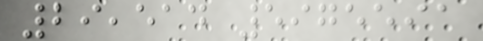29,514 5975591
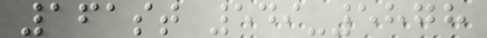161st 549-5878
